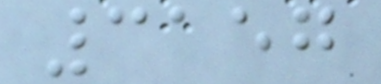3157
